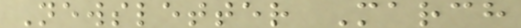Newsletter March
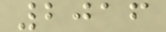2016
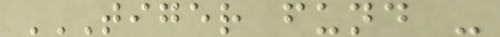TIGER FUND -
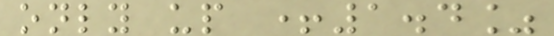only up +1.4%
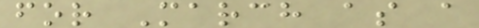for March as a
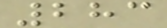283
